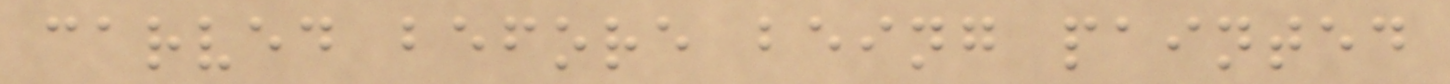carved before being painted
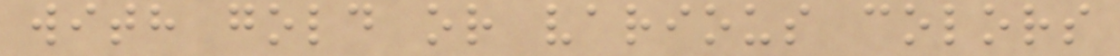with gold or various colors
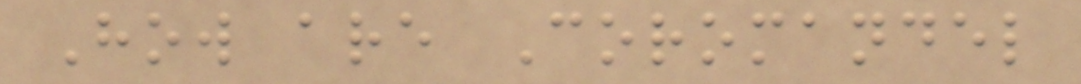How are Coromandel
